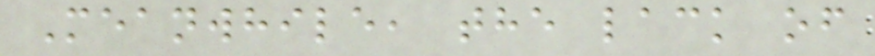Meanwhile, the lack of
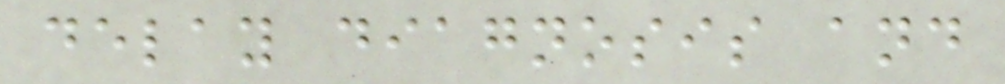delay diagnosis and
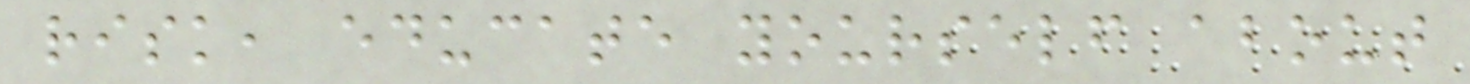risk, educate yourself about
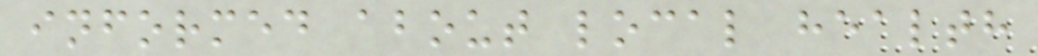informed about local health
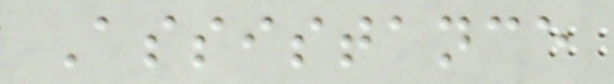Assistance
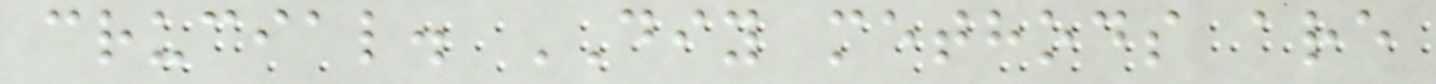crucial. DIY methods are
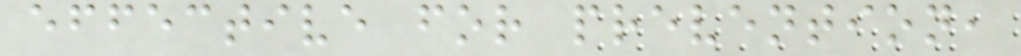effective for prevention,
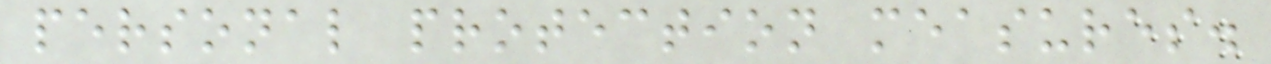personal protection measures.
